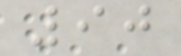90
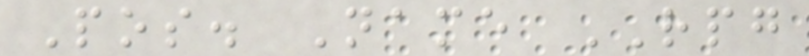Pos. Name RPG
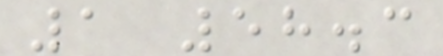1 58.3
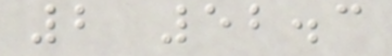2 52.3
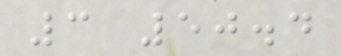3 50.4
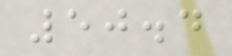50.4
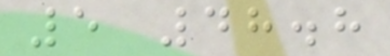5 48.8
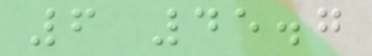6 45.7
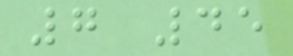7 45
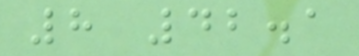8 42.1
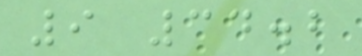9 34.2
